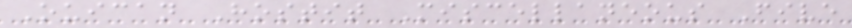Ouican Hostit Miscellaneous Five
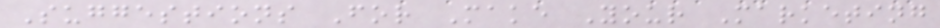Suggestions For Make Your Marketing
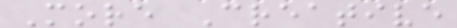More Creative
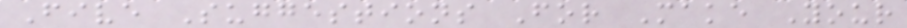Five Suggestions For Make Your
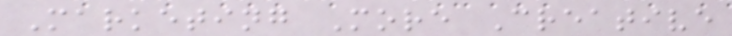Marketing More Creative
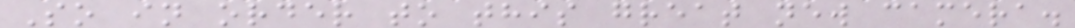So in order to this great new camera.
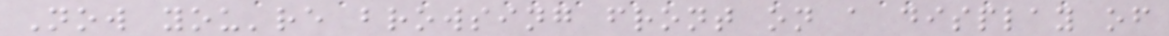Now you're browsing front on a display of
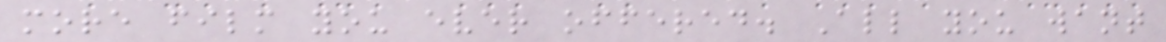more film you ever offered. All you want
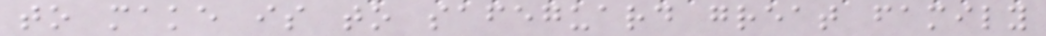to make is to safeguard great family
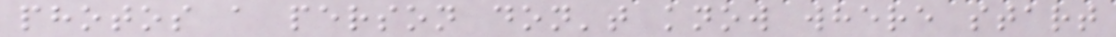photos a person don't know where start
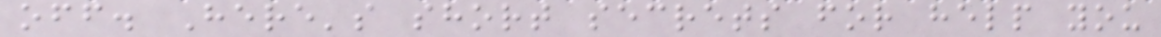off. Here's short secrets for help you
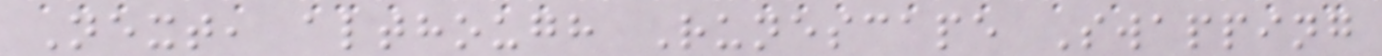Next, although Runescape Swapping
